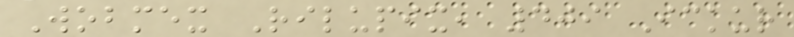Wobmex Rilupix, 409 Ickur
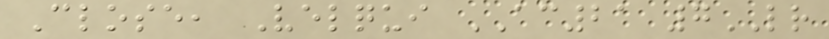Close, Velqui AC21 7LR
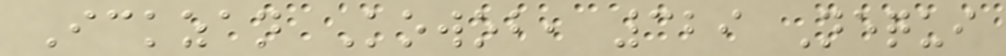Ickzan Kowob, 329 Nequi
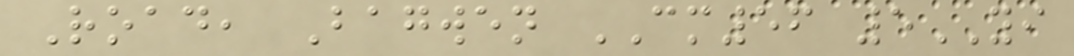Road, Bagwen CM56 5YI
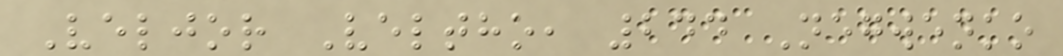Veljor Veltho, 244 Negwenko
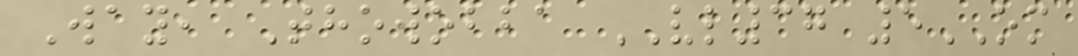Way, Thowobba VL37 5OM
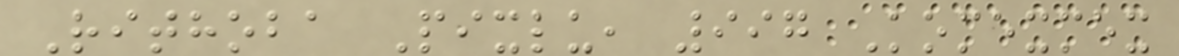Rithoba Pixlu, 997 Komexmex
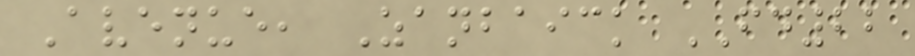Avenue, Zanbaick FD22
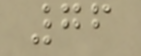76
